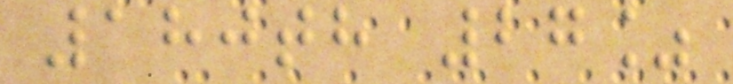180th 27%
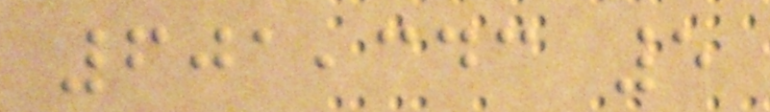601,343 5
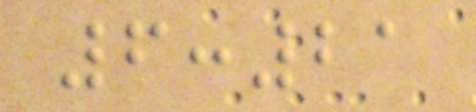6:21
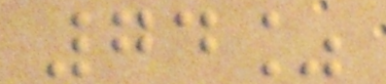74%
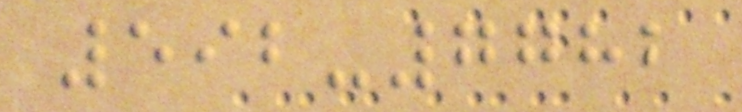592-7782
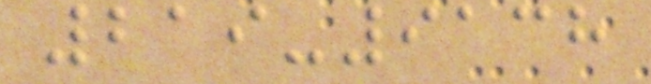219-9138
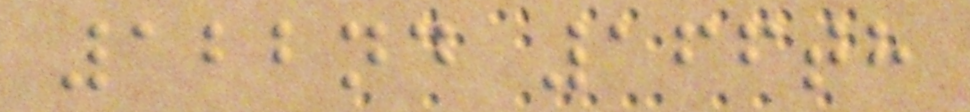122nd 166th
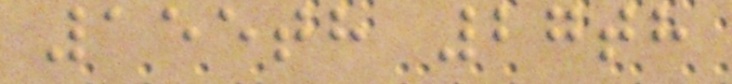155th 27th
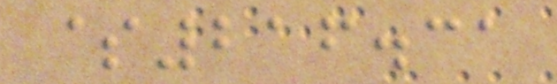$216.31
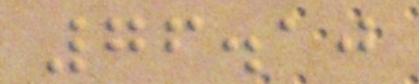76.10
